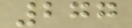277
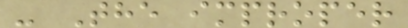- The improper
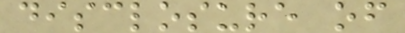disclosure of
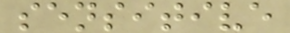sensitive
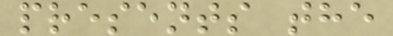presents the
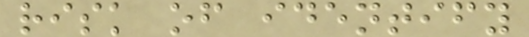risk of identify
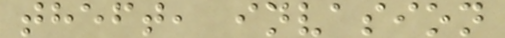theft, invasion
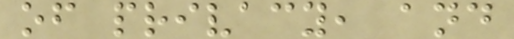of privacy, and
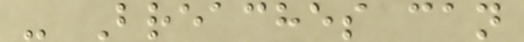- Breaches can
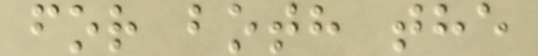for both the
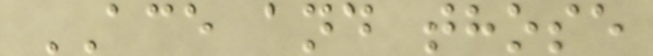ACE and those
